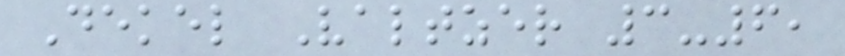Dekel Valtzer 3-6,
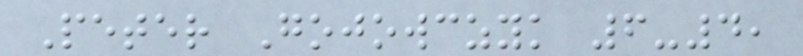Peter Gojowczyk 6-4,
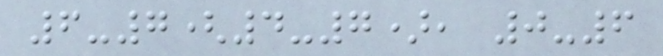6-7(4-7), 0-6
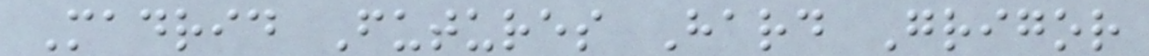Madrid Futures Hard Grigor
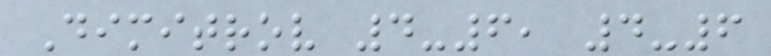Dimitrov 4-6, 4-6
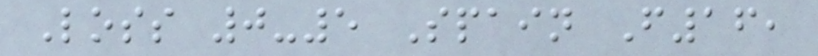Loss 0-5 Spain F16,
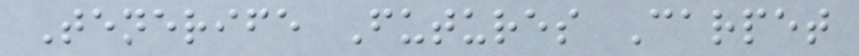Tenerife Futures Carpet
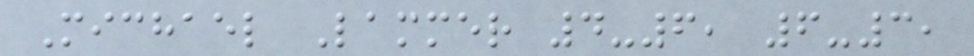Michael Lammer 4-6, 6-3,
